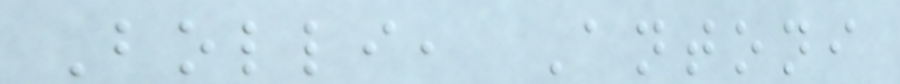Bolli, Antoni
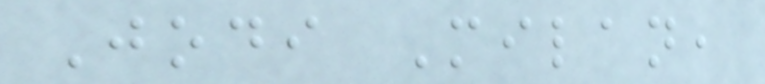Jodi Milan,
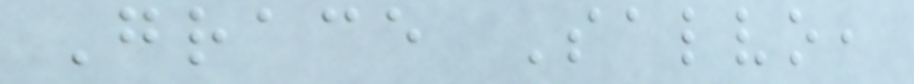Grace Salvo,
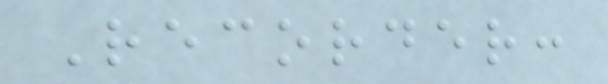Recorder:
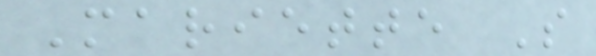Mariette S
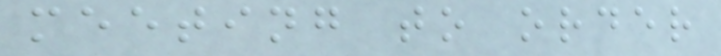meeting to order
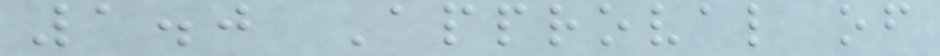1.0 Approval of
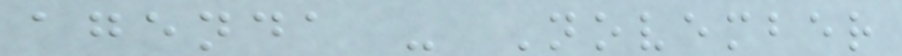agenda - November
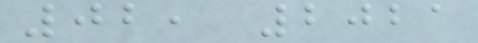02, 2021
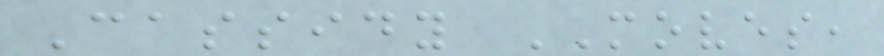Cassidy MOVES,
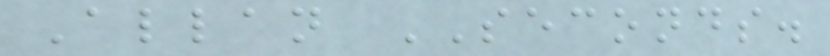Allan SECONDS.
